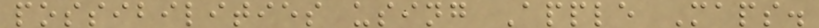possibilities using Apple Maps.
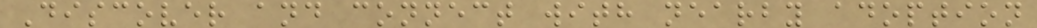Discover and connect with nearby adoption
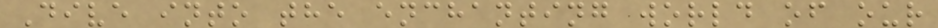Dive into the enchanting world of our
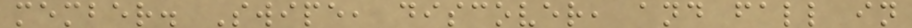member. Swipe, discover, and fall in
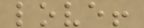love!
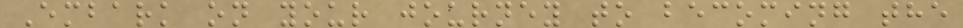Embark on your journey to becoming the
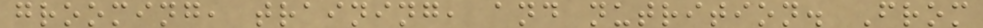grooming, training, and nutrition. From
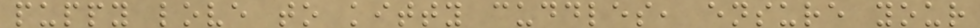puppy love to kitty cuddles, ensure your
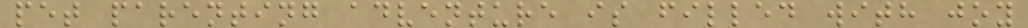pet parenting adventure is filled with joy
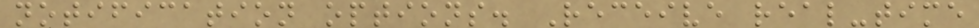notification options. Receive real-time
